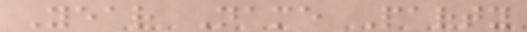Year Name Party
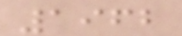1962
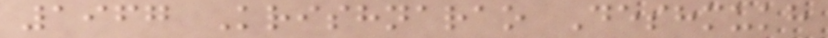1967 Krishnarao Deshmukh
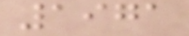1971
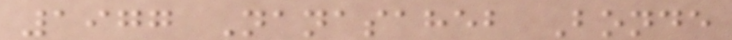1977 Nanasaheb Bonde
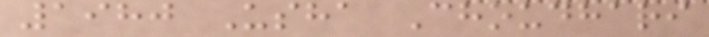1980 Usha Choudhari
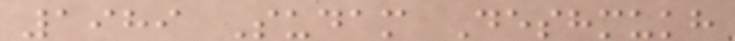1989 Sudam Deshmukh
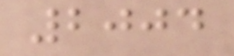2004
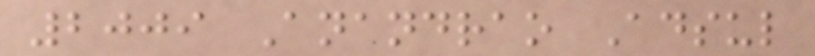2009 Anandrao Adsul
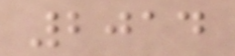2014
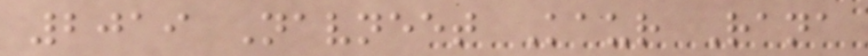2019 Navneet Kaur Rana
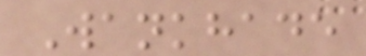Wankhade
